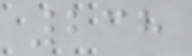238
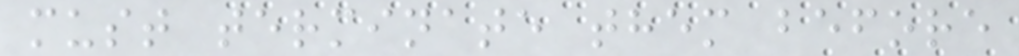must terminate them before
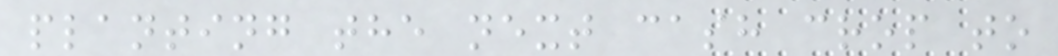planting the next cash crop to
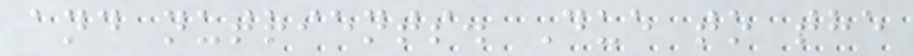and nutrients. Due to the
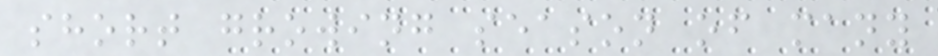short growing season of many
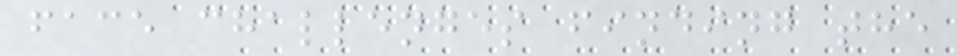face challenges finding the
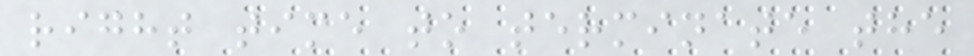right time to terminate the
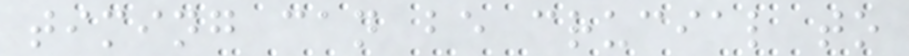timing can be crucial to
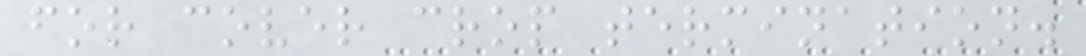for cover crop termination.
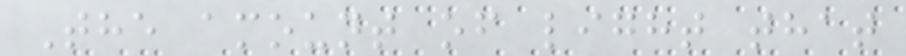The amount of light that
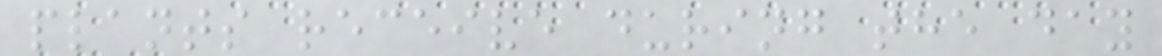plants receive during the day
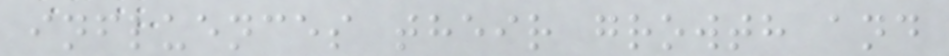influences their growth and
